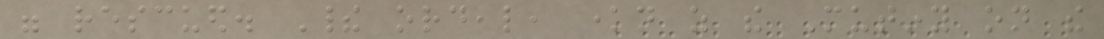were rescued. Their ordeal, known as the Mutiny on the
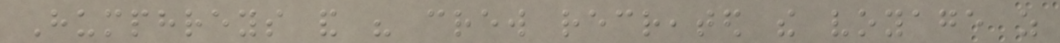Humphreys and his crew recreated the voyage as
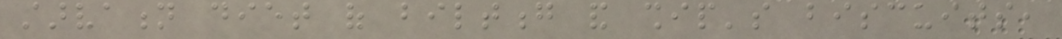starvation diet of biltong and ship's biscuits,
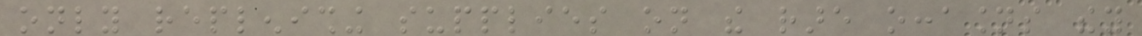only replenishing supplies on the rare occasions they
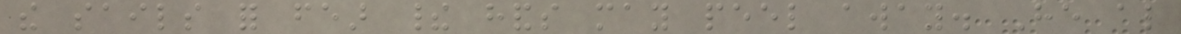the sails for fear their hands may peel away. He also
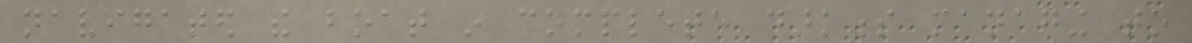navigated the boat in complete darkness managing to
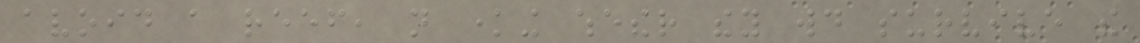avoid a reef, not knowing whether they would survive the
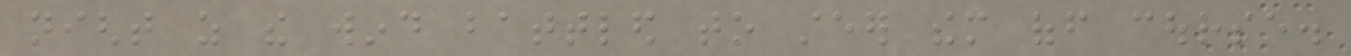night as the wind battled to steer them off course.
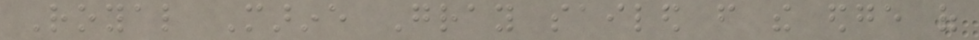Royal Marine Gray sailed from the edge of
